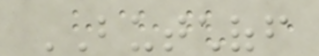BUTCHOFF
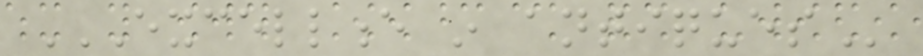EXCELLENCE IN ANTIQUES
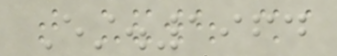Est.1964
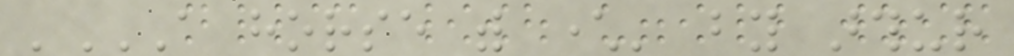'A HORSE WITH CHARACTER' BY ARTHUR
